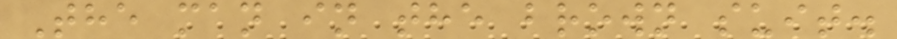The man in the brown suit.
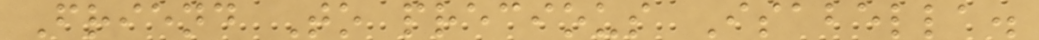Friend To precious Isabella.
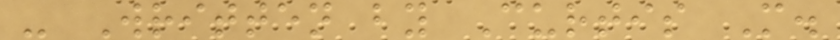- Written by Curtis M.
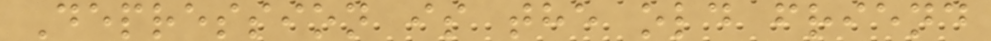Depression is the old friend
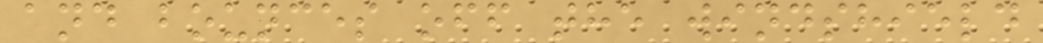and bounces off the windshield
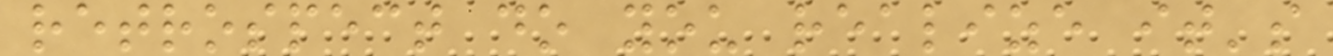retrospect do you realize it's
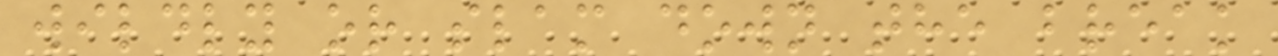wildly or slam down the break
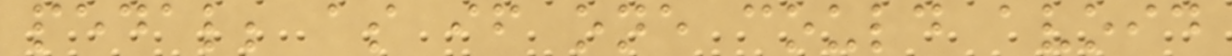pedal; as if one could avoid
